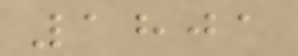1801
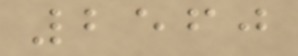2560
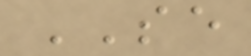SE
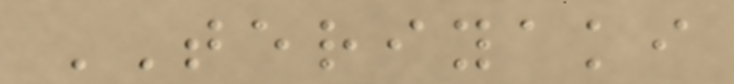TERIYAKI
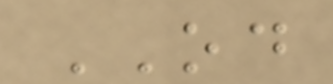OD
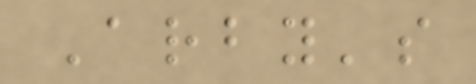Arby's
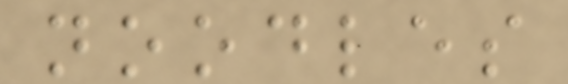noodles
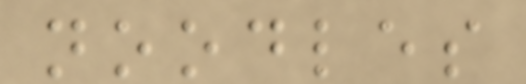noodles
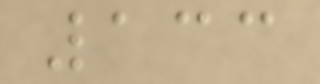133
